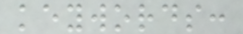keywords:
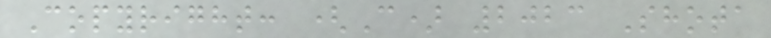Copyright: (C) 2023 Shota
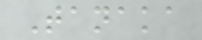Tanaka
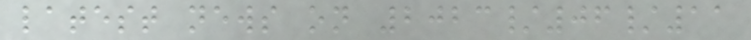latest news on 2023/06/11
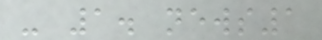- 1. news1
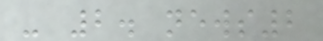- 2. news2
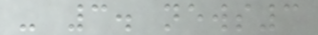- 3. news3
